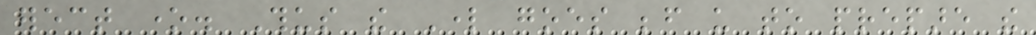erect one. Thus the Lord goes before us to prepare the
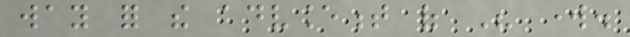way for the advancement of His work.
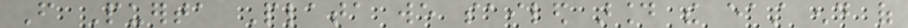From Puerta Plata we sailed around the east end of
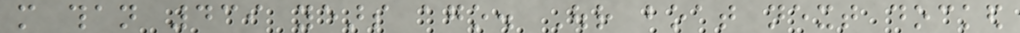more than 439 years ago. Our boat next docked
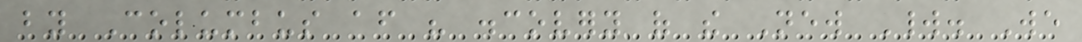by Columbus after his discovery of the New World. We
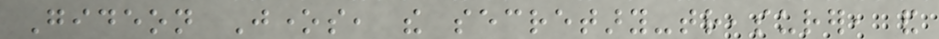Gideon Jones, the secretary-treasurer, and
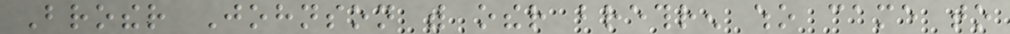Brother Johnson with other brethren who came to
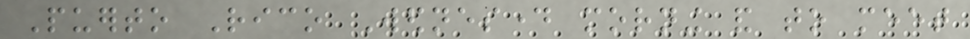Puerto Rico Wednesday morning and to meet
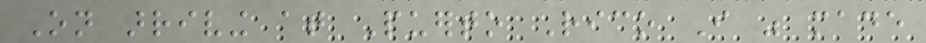On arriving at Puerto Rico I was made
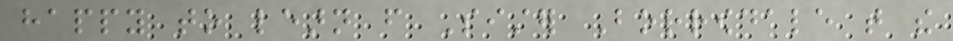happy to learn from Sister Borrowdale that the
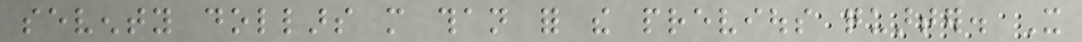seventy dollars more than for the previous quarter. It
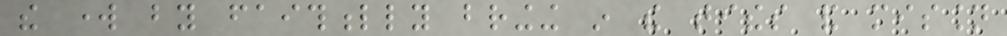the work by faithfully bringing in the tithes and mission
